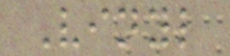Vinyl
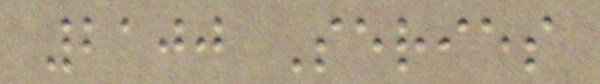2100 Series
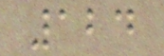124
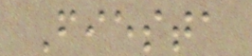Fiesta
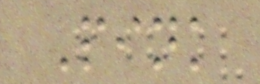Pink
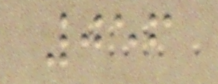056
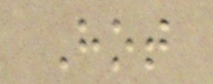Hot
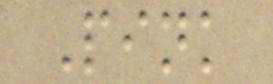Pink
